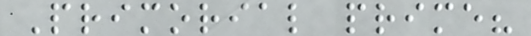Primorial prime?
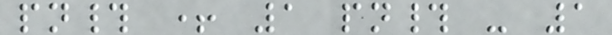pn# + 1 pn# - 1
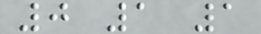0 1 1
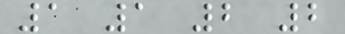1 1 2 2
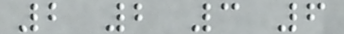2 2 3 6
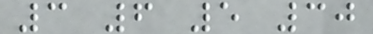3 6 5 30
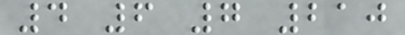4 6 7 210
